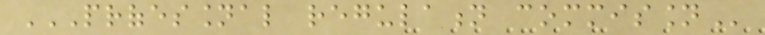PROFESSIONAL REGULATION COMMISSION
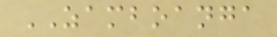ZAMBOANGA
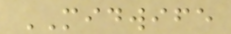MIDWIFE
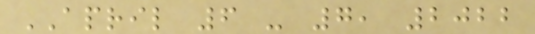APRIL 6 - 7, 2022
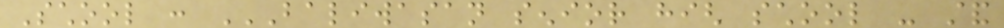School : BALIWASAN SENIOR HIGH SCHOOL - STAND
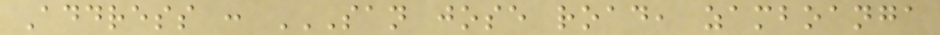Address : SAN JOSE ROAD, ZAMBOANGA
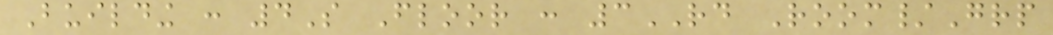Building : 4S Floor : 3RD Room/Grp
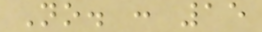No. : 15
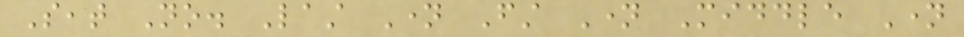Seat No. Last Name First Name Middle Name
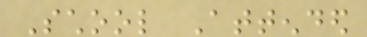School Attended
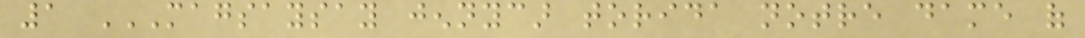1 MAGSAYSAY JENNYCAR TORIDA NOTRE DAME OF
